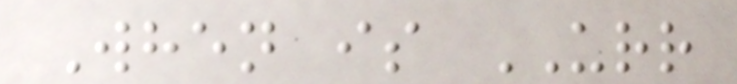When is URR
